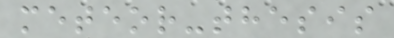meteor-thesis
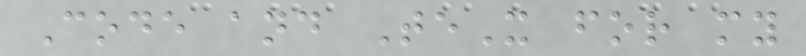Code and TeX for my
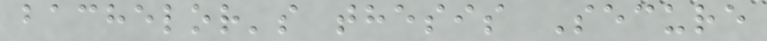bachelor's thesis Secure
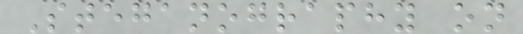Steganography on
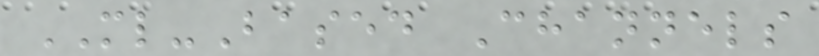ML-Based Channels
